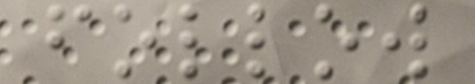follow
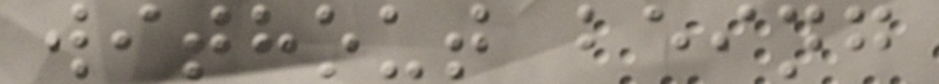without being
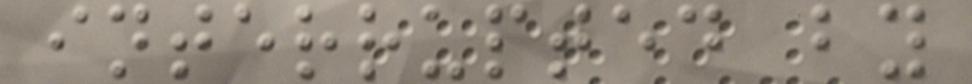interrupted by
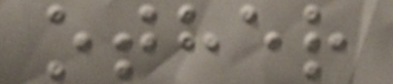other
